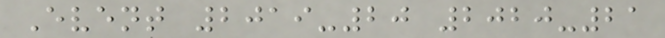Event 2019-20 2020-21
